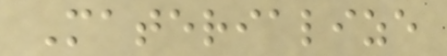Materialize
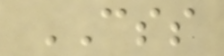CSS
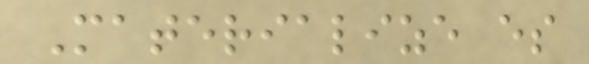Materialize es
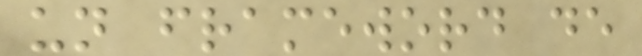un frameword de
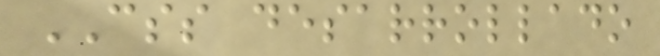CSS desarrollado
